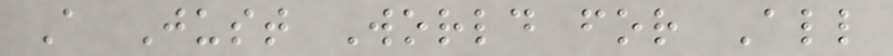A Just World for All
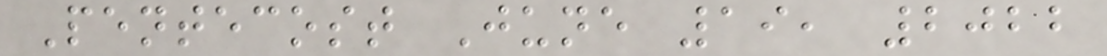Pentecost June 19, 2022
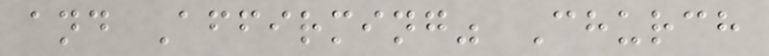and Affirming" Church
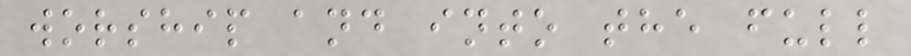worship and into the full
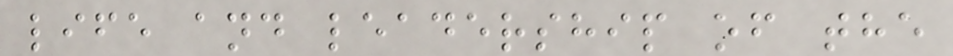life and leadership of the
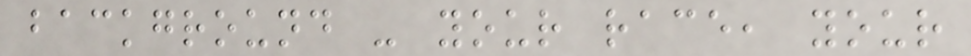background - your race, your
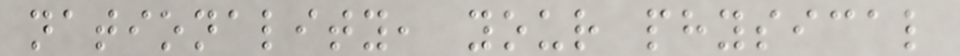nationality, your physical
